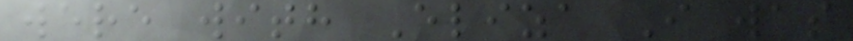were with Eliza I was
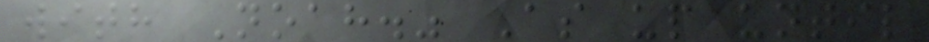with Noah." As up until
